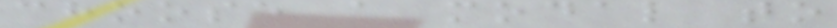choose a modal to
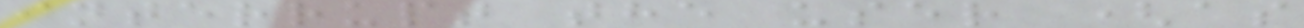interrupt the user (as
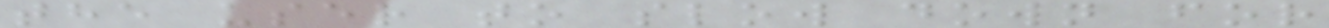the user to slow down for
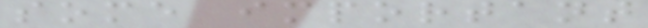some important
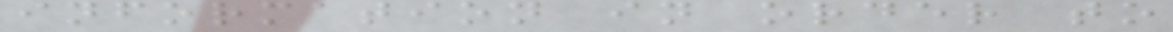information in order to
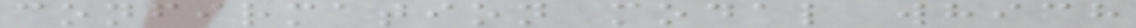confirmation modal which
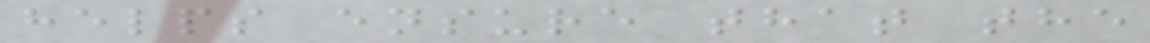helps ensure that the
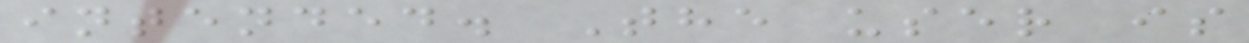intended. The user is
